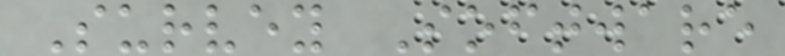Survey Software
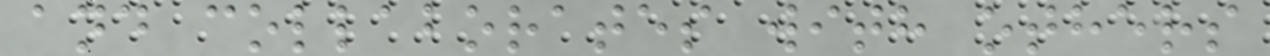and collaborates with others
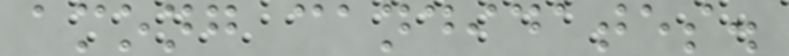among candidates.
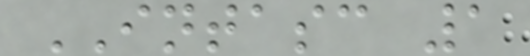INTASC 1
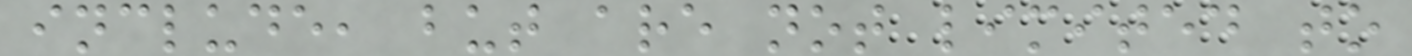include, but are not limited to
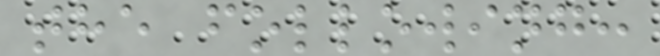the following:
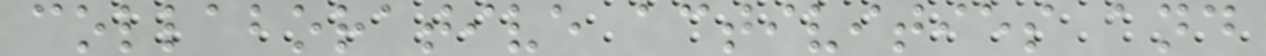collaborative activities and
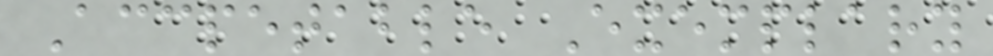Accpetable Exemplary
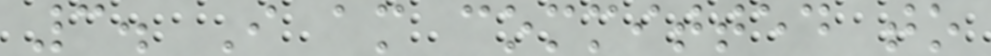3. I am committed to
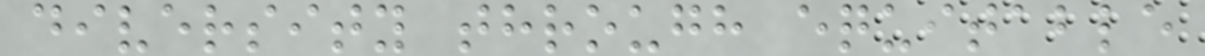diversity through equitable
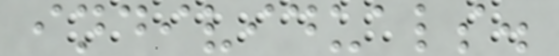individuals.
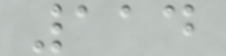114
